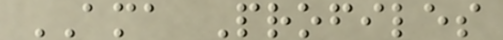AMA Profiles
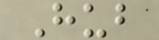Hub
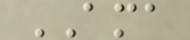AMA
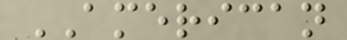AMERICAN
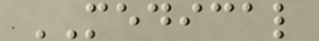MEDICAL
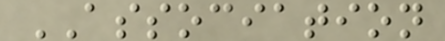ASSOCIATION
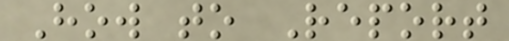How to Report
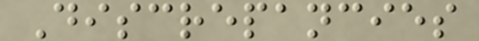Discrepancies
